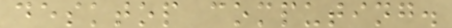desktop computing.
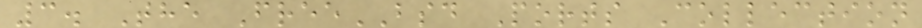3. The FreeBSD Ports Collection
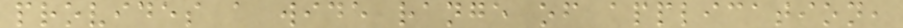provides a wide range of application,
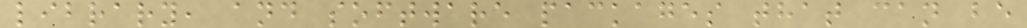library, and software packages that can be
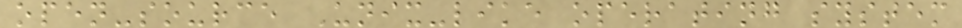open-source Unix-like operating system
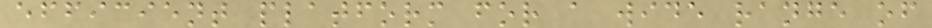efficient platform for a wide range of
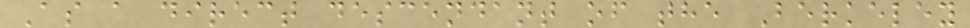As a direct descendant of the Berkeley
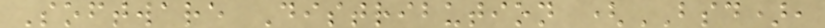Software Distribution (BSD),
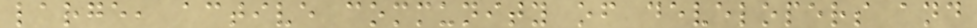large, active community of developers and
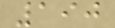190
